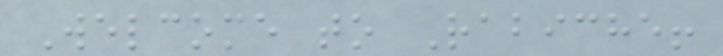Welcome to Rabiche!
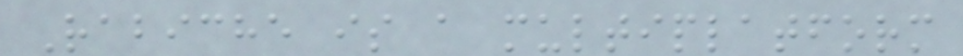Rabiche is a multiplatform
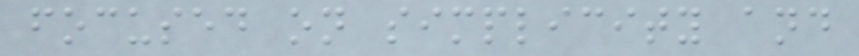focused on simplicity and
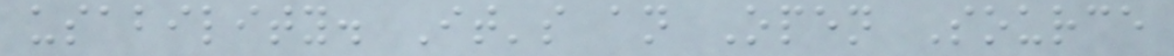usability. It's an Open Source
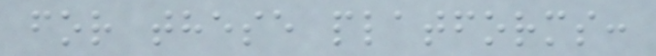for these platforms:
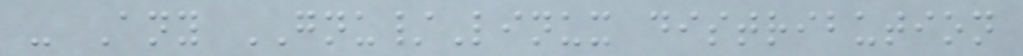- Any GNU/Linux distribution
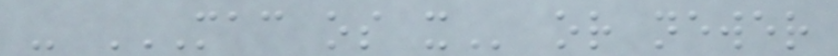- MAC OS X or newer
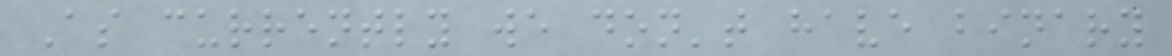As currently we don't have binary
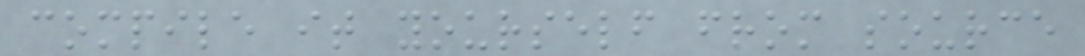compile it yourself from source
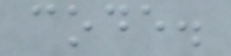code.
